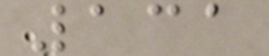131
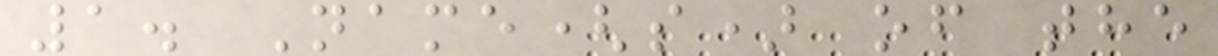1. Name(s) of the
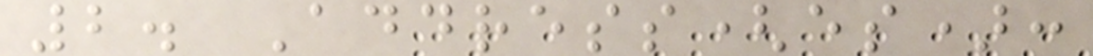2. Address(es):
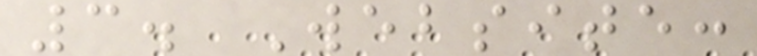3. Website:
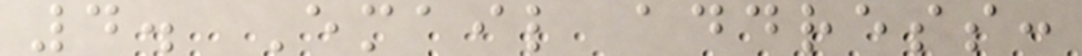4. Email address:
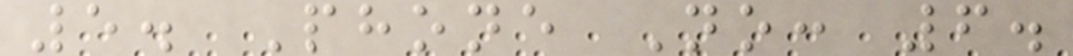5. Phone No: 6.
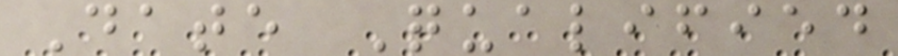Date Qualified
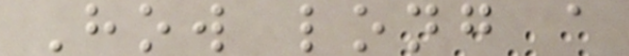How long a
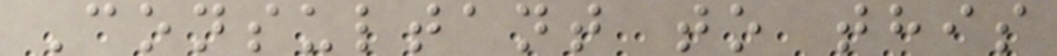Consultant to this
